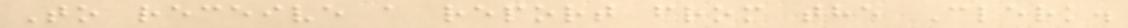To receive a report from the Clerk.
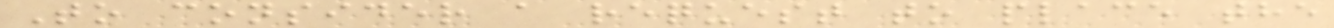To consider a request to place the
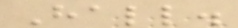Hall.
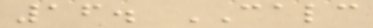16. CALC
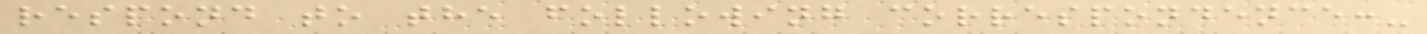respond to the following correspondence:-
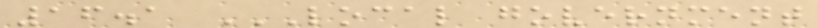16.1 LOCAL GOVERNMENT
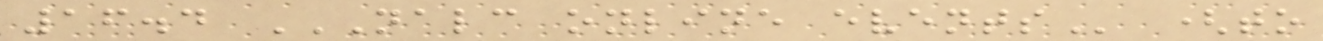16.4 NALC ONLINE EVENTS (to
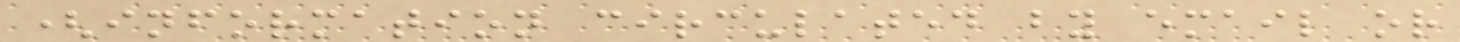(information circulated by email or
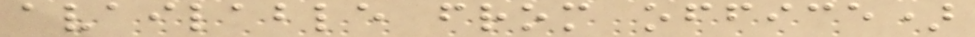available from office)
